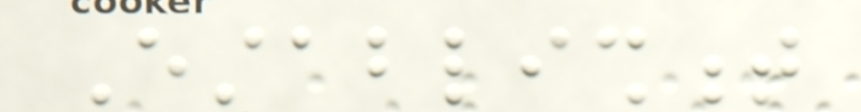Establishment
